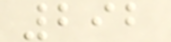292
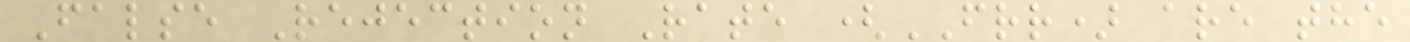False Rejection Rate (FRR) are the
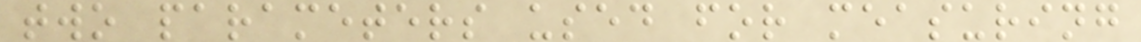two parameters used for measuring
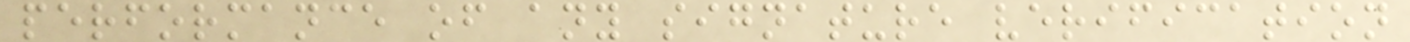performance of any signature verification
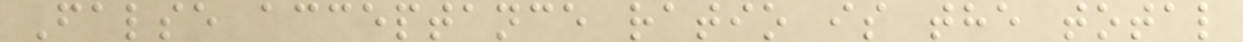False acceptance ratio is the total
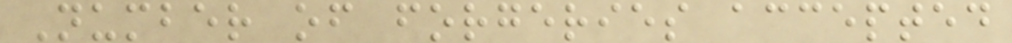Number of forgeries accepted
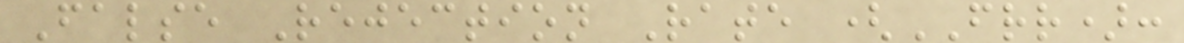False Rejection Rate (FRR):
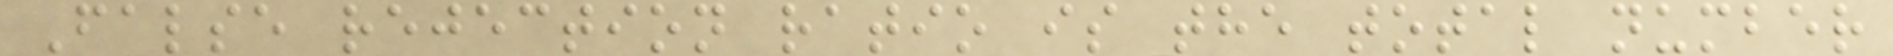False rejection ratio is the total number
